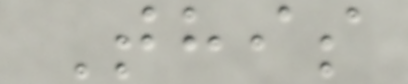This
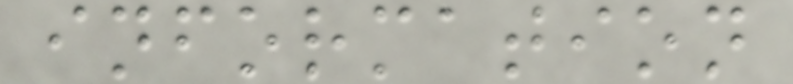information
